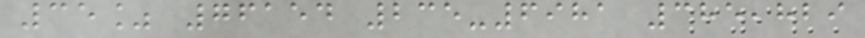35% 76154 235-6981 385,829
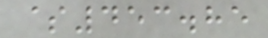$453.85
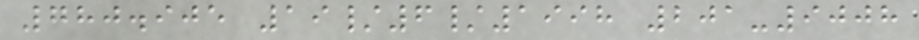780.905 19/6/1998 201-9008
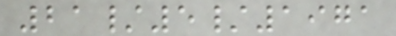21/5/1971
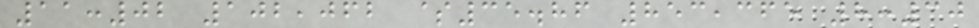11:02 102,062 $35.86 853,365 8:30
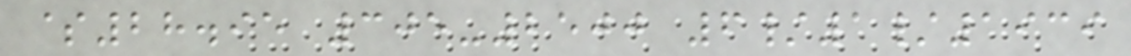$28.95 305-2500 6/1/1939
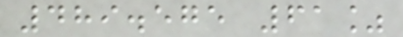489.575 61%
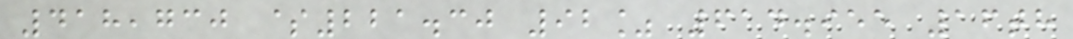418,730 $221.30 92% 614.955 16th
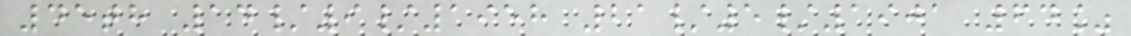45th 14/9/1958 21/5/1901 64%
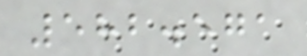582.571
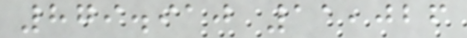879.910 11,026
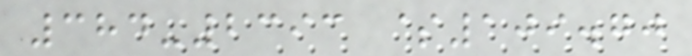384-2393 $109.70
